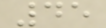45
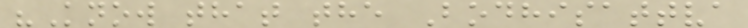"Know that the Bodhisattva
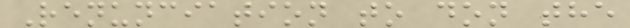Renunciation to don the
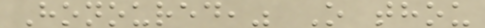Honoured," O thou
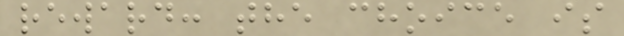reward: the choice is
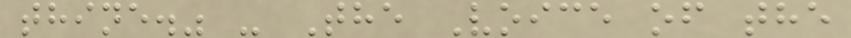thine." - The Voice of the
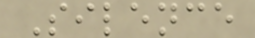Silence
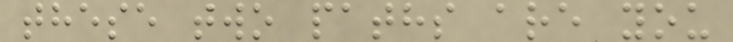these two paths are you
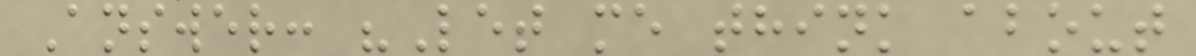Answer: "Let me think about
